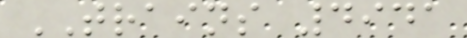TRAINS 4941
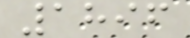1896
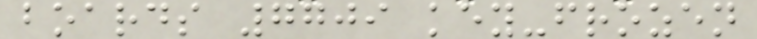boards 7709 key-frozen
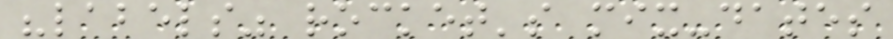"labels" rocket's mix-dates
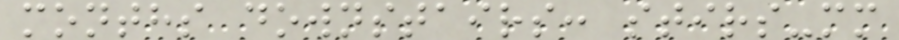months downstairs: stirs-mm
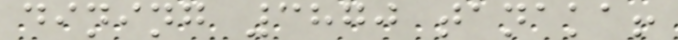dining 3870 tanaka!
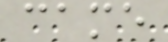came
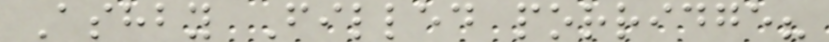Ashby Filled porridge?
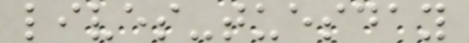lives-tuesday
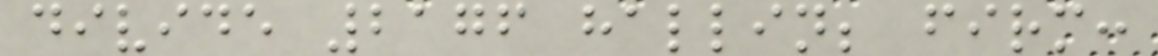divide 2176 hallin; firm:
